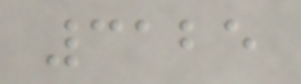3125
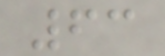63
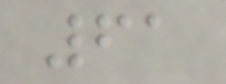61
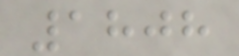1808
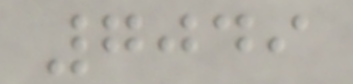7049
